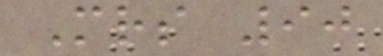Mrs 90
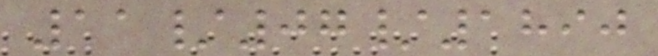11/07/1890
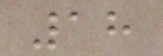18
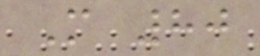M 80
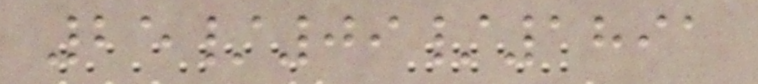25/09/1891
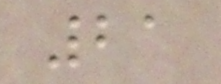21
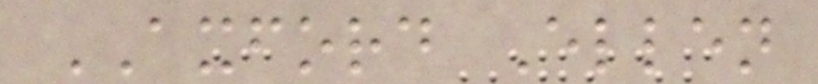AXFORD Ellen
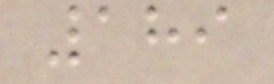189
